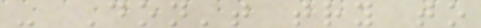- Don't try to
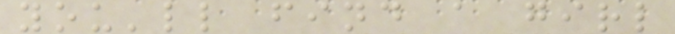you'll find a girl
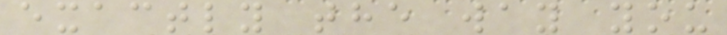exactly the way you
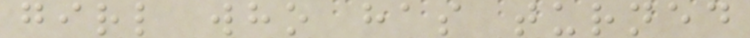girl who has turned
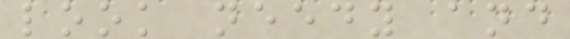look needy and
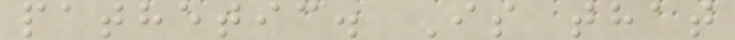pathetic. Is that
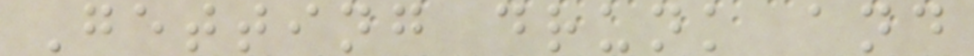Getting drunk and
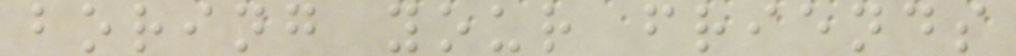boring your friends
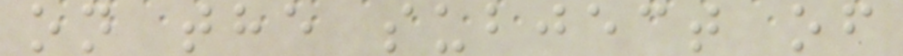on the subject of
